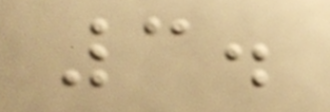3.
